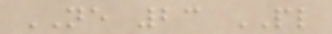NE 23 PL
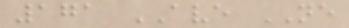171 AVE NE
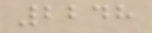2248
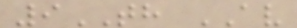9TH AV
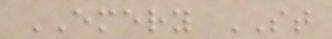EMERY ST
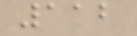112
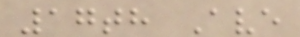17th Ave
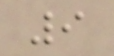9
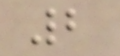2
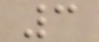3
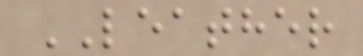LEATHER
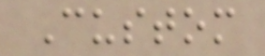Custom
